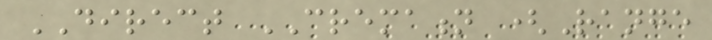DIRECT CREMATION (Range
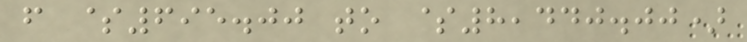from $695.00 to $8,440.00)
